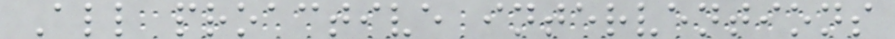All proactive interventions
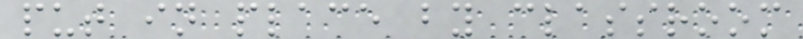put in place by classroom
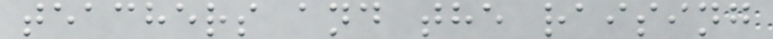teachers and the raising
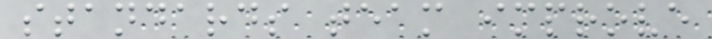standards team improve
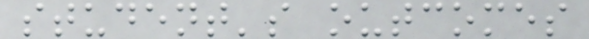student's outcomes
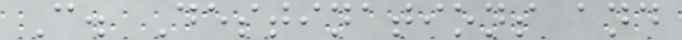C. Destinations and
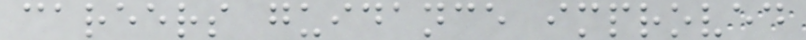careers guidance improved
